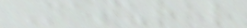Natural
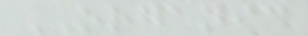ORGANIC
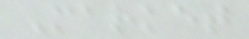Market
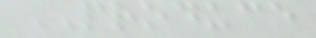PRODUCE
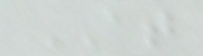AT
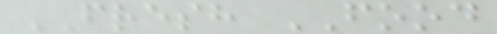FRESH FOOD
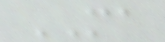MA
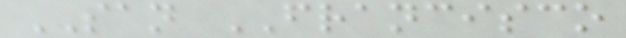SAN FRANCISCO
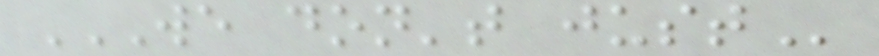WE DON'T JUST
